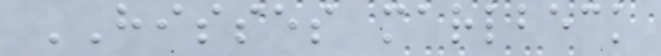HISSES marlbeck
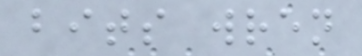bits wren
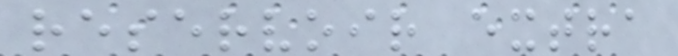reservoir extra
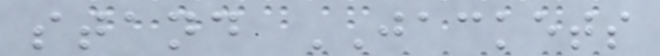stand JACKETS
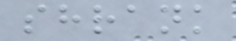shrank
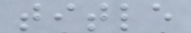title
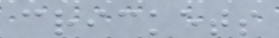crickets
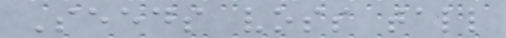Seeds voss tall
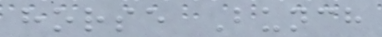horse Bunch
